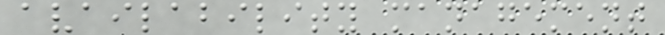availability management
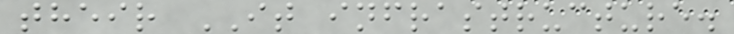their IT infrastructure.
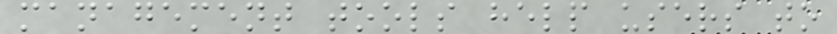management tools help users to
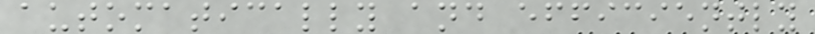automatically and efficiently
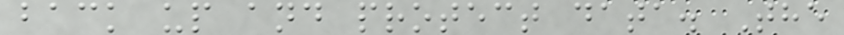back up and protect data. The
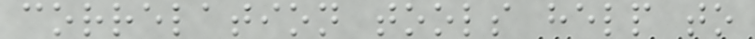correlation tools help to
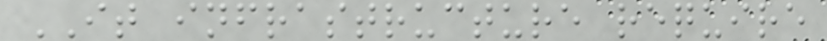IT infrastructure require
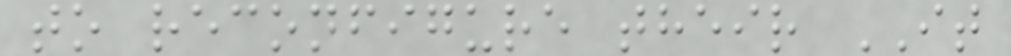to reconfigure their IT
